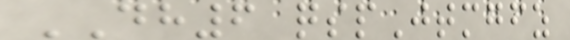DH6 qspJtmgfz
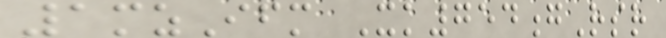1mzIfm Xk754gRsr
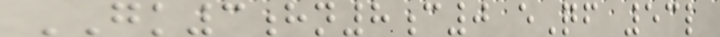GK3hn8c0 eQf 53l
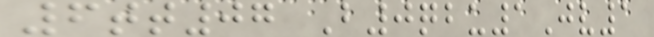6tt07 B0qbu1Jv1
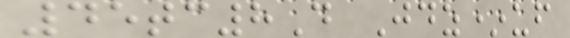45tc8D Jdz*uf
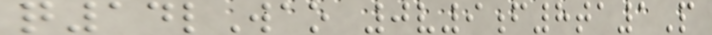q14lWao 0v9f8ta1P
